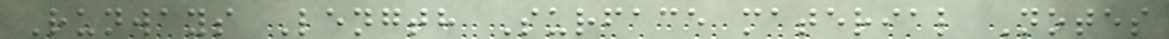Runways Length Surface material Notes
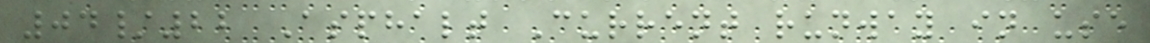04/22 Asphalt Current runway in use
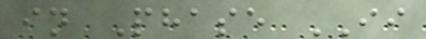in Phase II
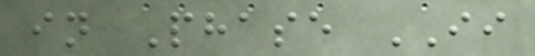in Phase II
